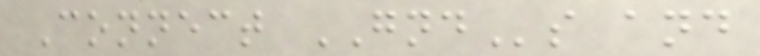Connect GNDs and
